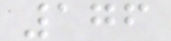176
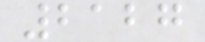2127
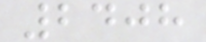2408
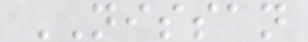NISSAN
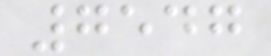7547
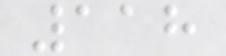118
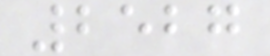2527
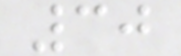30
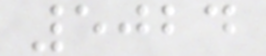5024
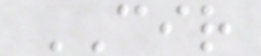CIR
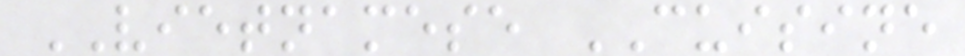VIETNAMESE CUISINE
